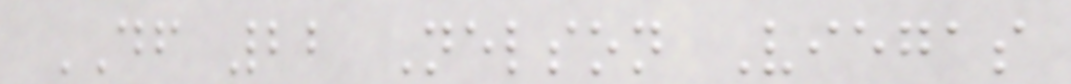DF 22 Nelson Viegas
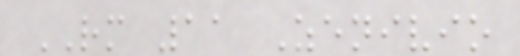RM 11 Zenivio
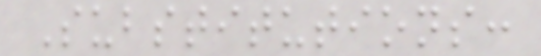Substitutions:
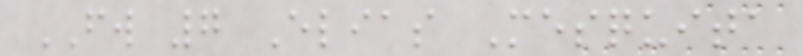FW 7 Elias Mesquita
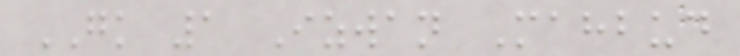GK 1 Izwan Mahbud
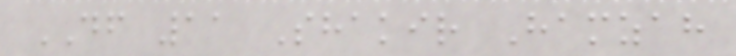DF 11 Shakir Hamzah
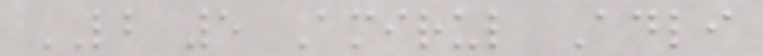LB 5 Amirul Adli
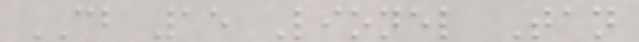CB 15 Lionel Tan
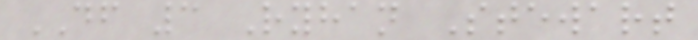DF 3 Ryhan Stewart
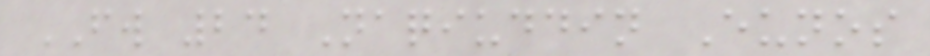FW 24 Naqiuddin Eunos
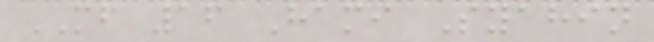MF 16 Hami Syahin
